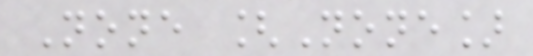None [None]
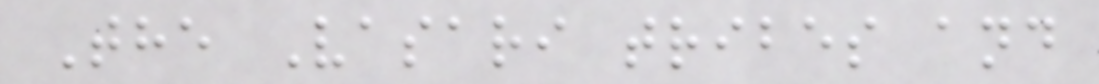The Vasari tribes and
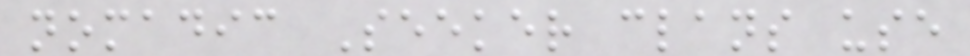nomadic Seeker clans use
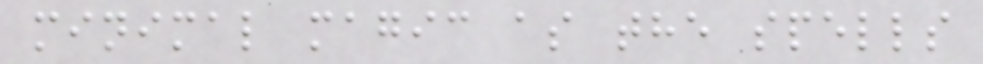minimal magic as the spells
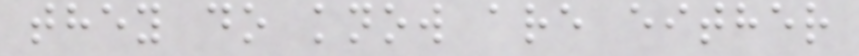they do know are either
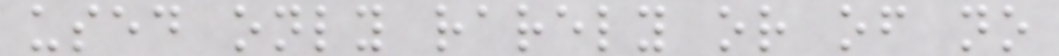used only rarely or of no
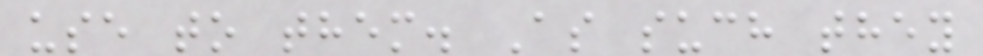use to them. As such they
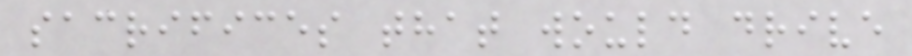sacrifices that would drive
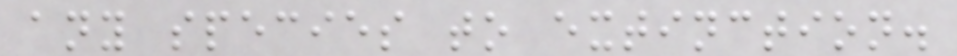any species to extinction.
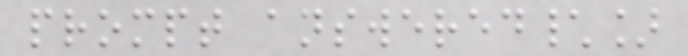prompt answered\]
